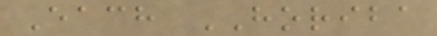Each HORIBA
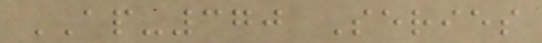AP-370 Series
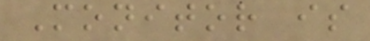Monitor is
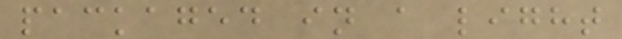packaged in a light
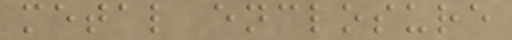metal enclosure
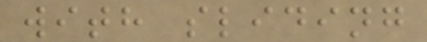with sliding
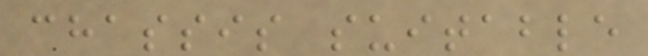chassis suitable
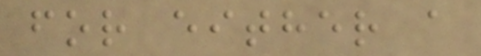for either a
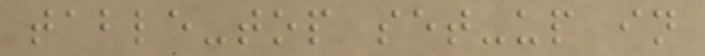table-top set-up in
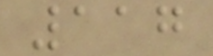117
